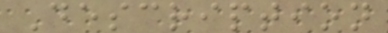Description
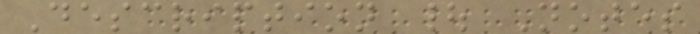Description | Notes
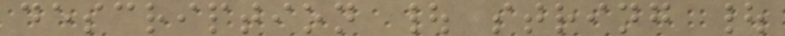description | string |
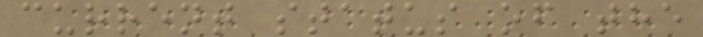current status of the
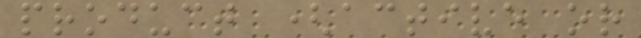product (active or
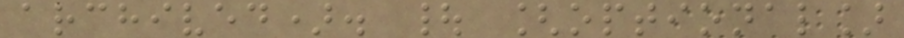archived). | [optional]
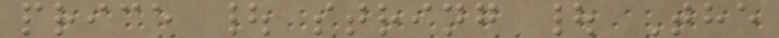price | string | The
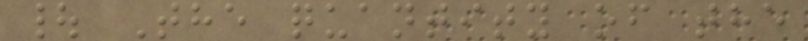| The quantity of the
